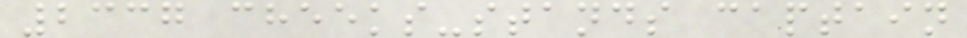2337 cheeks-stands captain
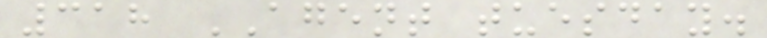318 AGENT tuesday.
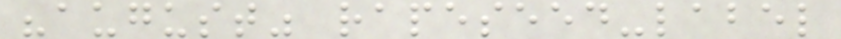"august" rapeseed-label
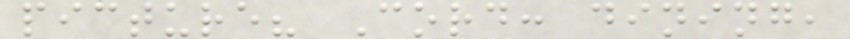picture? Cord: dining,
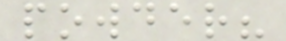powder?
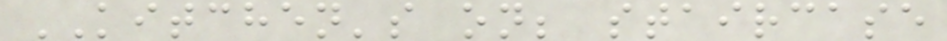KITCHEN's on; staircase
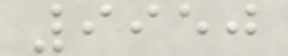9950
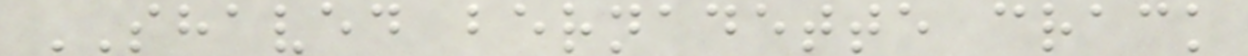SHAVED bernadette crack
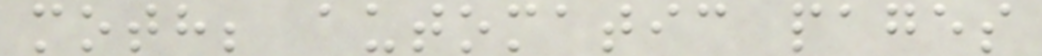moth; automatic pages
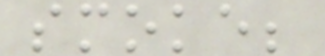smoke;
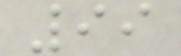99
